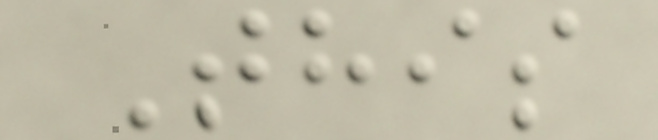This
